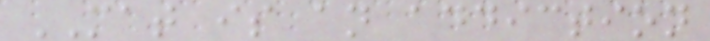MAT is an addiction
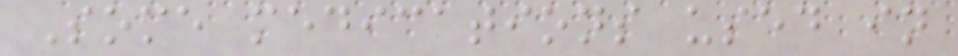Some medications used in
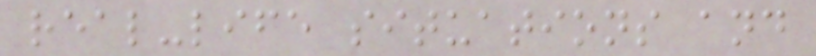real-life situations and
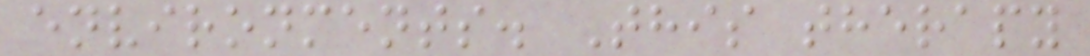environments. This therapy
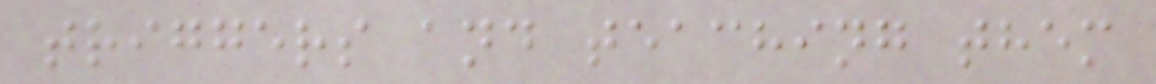triggers and teaching them
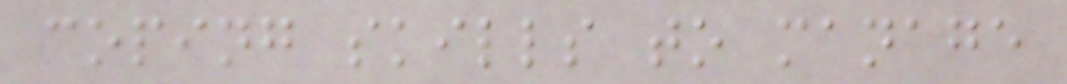coping skills to manage
